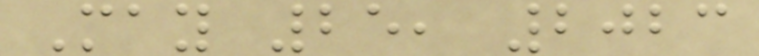May 25, 2023
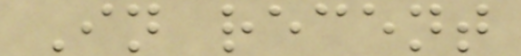In recent
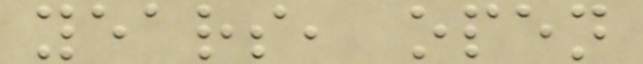years, open
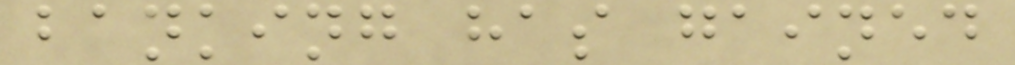banking has gained
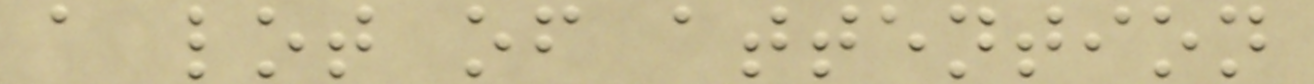a lot of attention
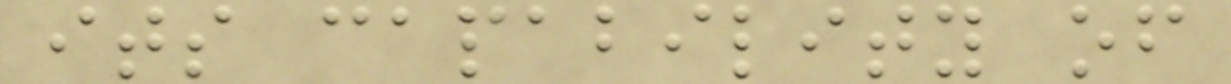its capability of
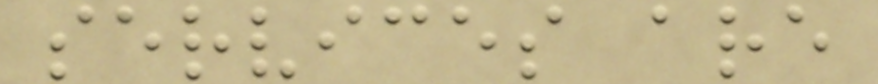services are
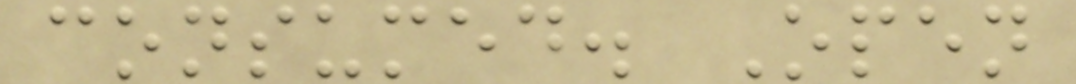consumed. Open
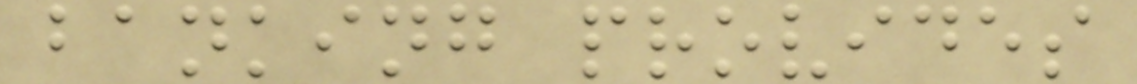banking provides
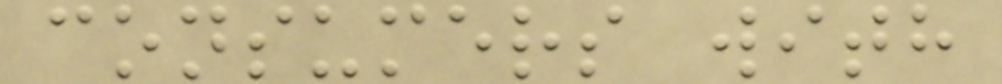consumers with
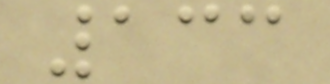133
